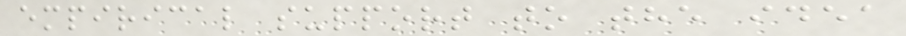empirical support to the idea
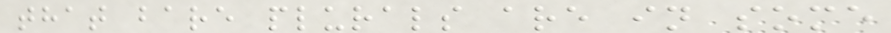that bare plurals are in some
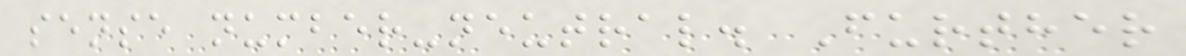sense number-neutral. Further
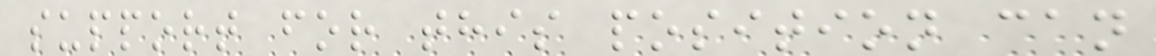support for this position can
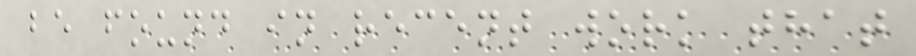be found in recent work that
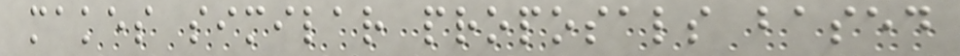makes similar proposals based
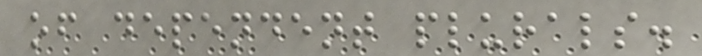of dependent plurals.
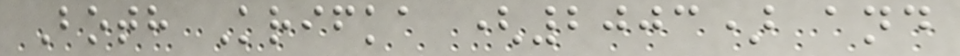Both Krifka (2003) and
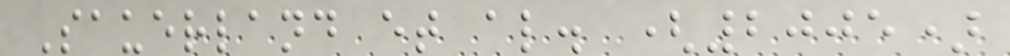Sauerland et al. (2005)
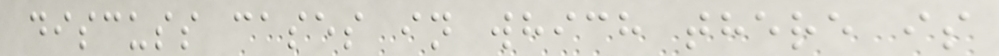discuss cases in which there is
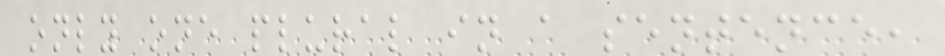only one plural in a sentence,
